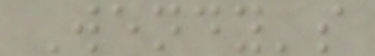Wendy's
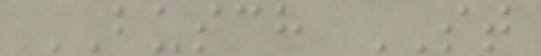BUSCH ST
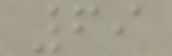69
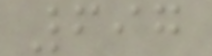697
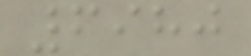6980
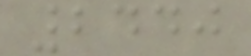2440
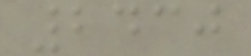2430
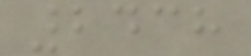2438
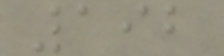192
